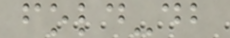fold-db
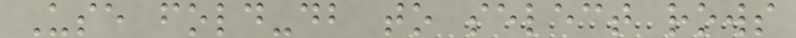Use fold-db to select rows
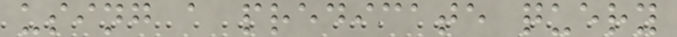using a predicate query
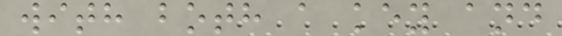with both a key and
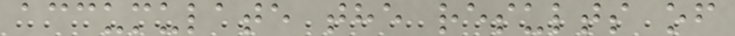accumulate the results of
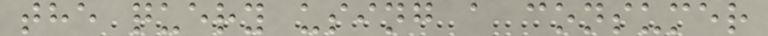the query using a consumer
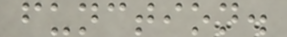function.
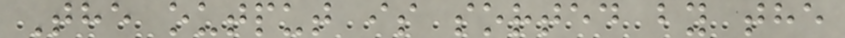The output is sorted by the
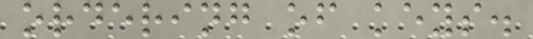ordering of keys.
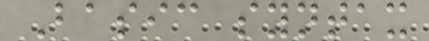Basic syntax
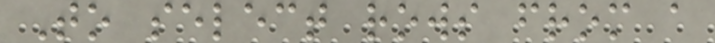To select rows from a
